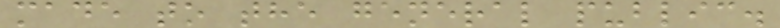made to the general public.
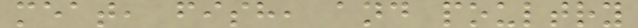meat, fish, and poultry
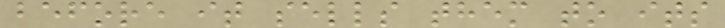before it sells them to its
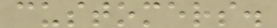customers.
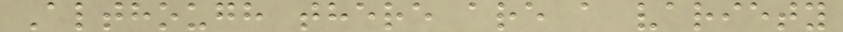Although there are a variety
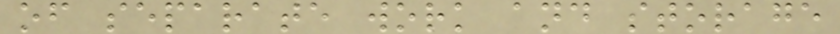of separate work and storage
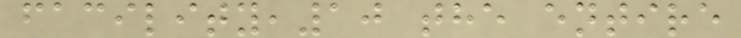facility,10 the entire
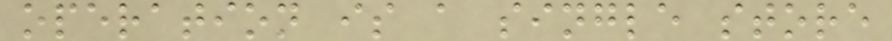operation is a single store
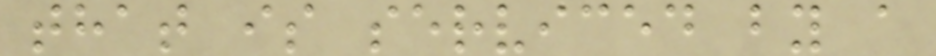that is serviced by a
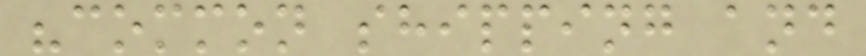"common shipping and
